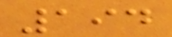194
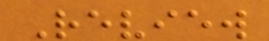Review
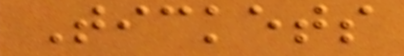Tickets
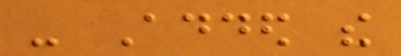- Added the
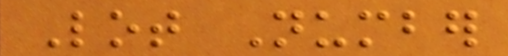Lot Number
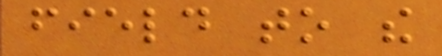field to the
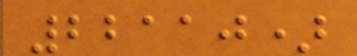22110)
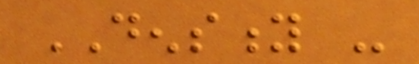DENSITY -
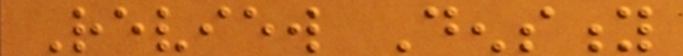Review Density
